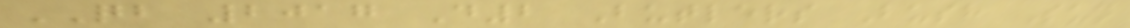QB 2017 D2 Butlers Bush Sun
